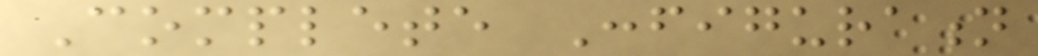Complete Configuration
